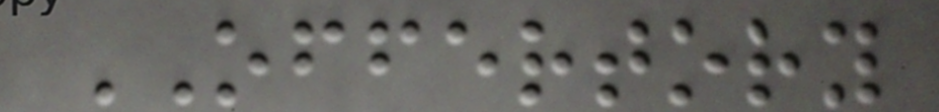OFFERTORY
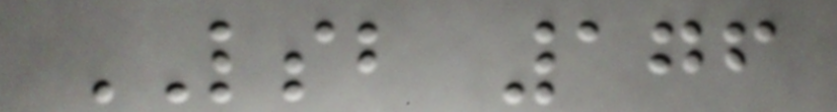LSB 176
